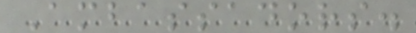Ambassadors.
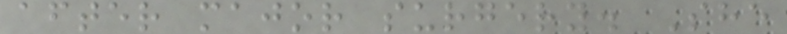after major surgery. She
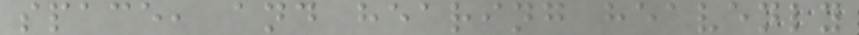space, and hearing heavenly
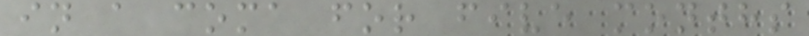in a coma for five months
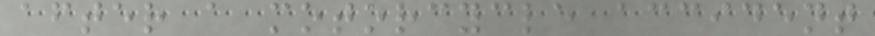after a motorcycle accident
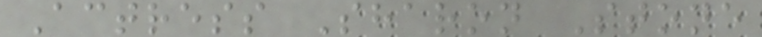Actress Sharon Stone
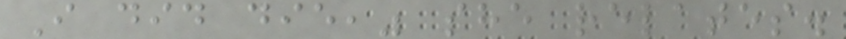I did die," she relates.
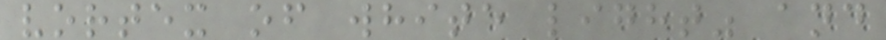vortex of white light" and
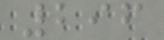296
